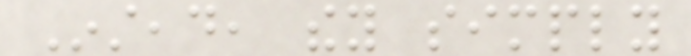Instead, they simply
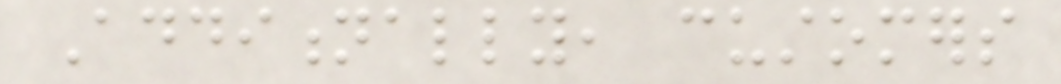Additionally, customers
